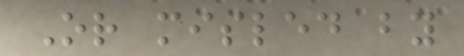Or misled by
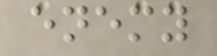enemy
